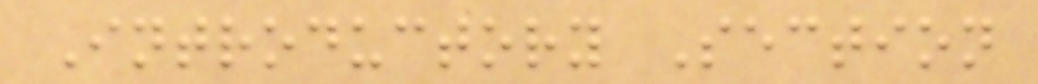Introductory Section
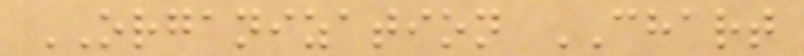ORGANIZATION CHART
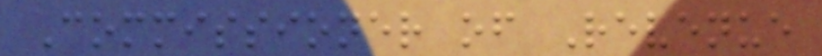Commissioner of Revenue
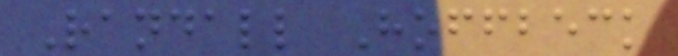Randall Hoffbeck
